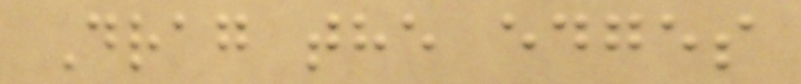Drag the edges
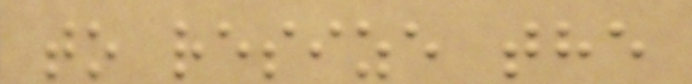to resize the
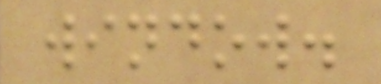window.
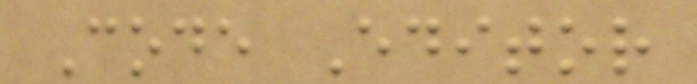Code Editor
